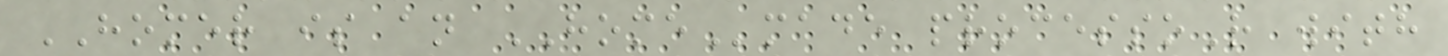HOMER is an HOMEmade processoR with
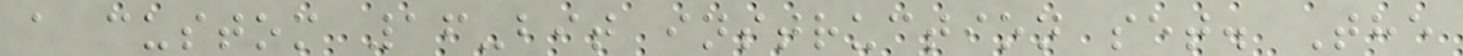a custom 16-bit instruction set. The
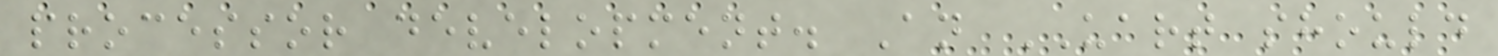processor development. An UART should
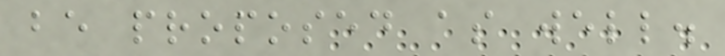be proposed as well.
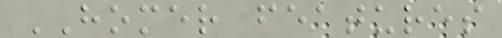HOMER features
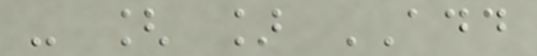- [ ] ADD
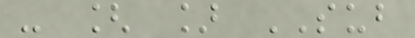- [ ] SUB
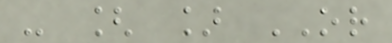- [ ] OR
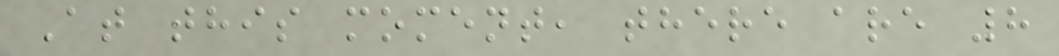At this moment, there are 8
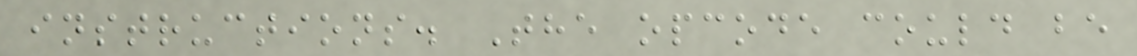instructions. The opcode could be
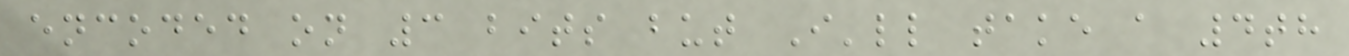encoded on 3 bits but I'll take a 4th
